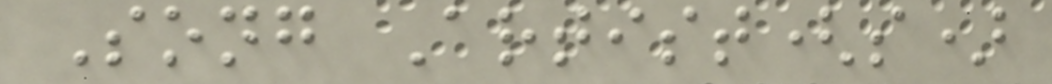Song Artist(s)
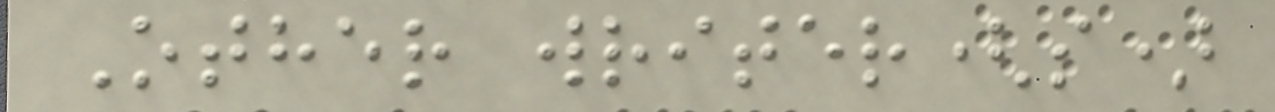Other writer(s)
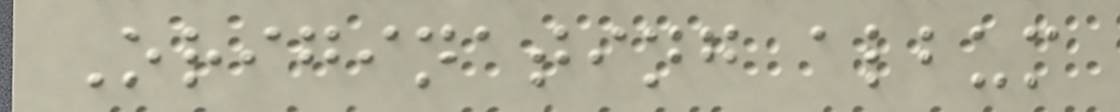Originating album
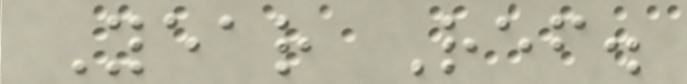Year Ref.
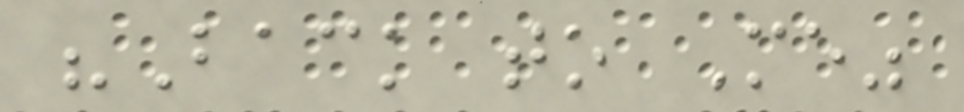"Back to Me"
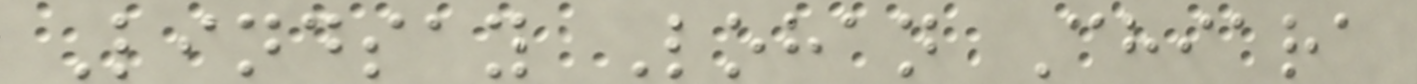Lindsay Lohan Chiara
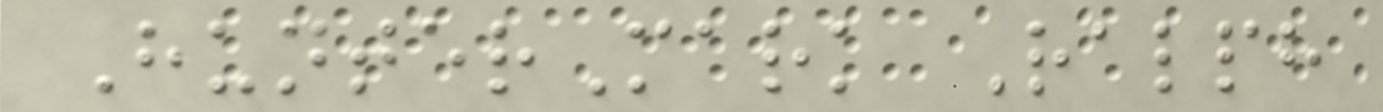HunterMark Ralph
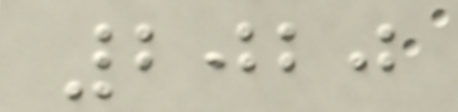2020
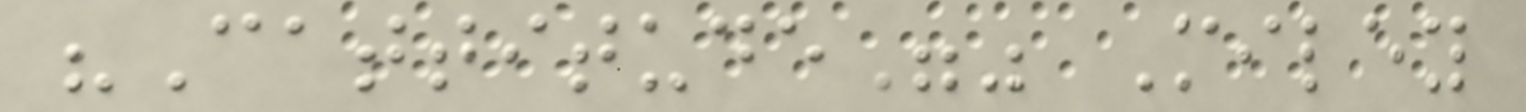"Cattitude"" Miley
